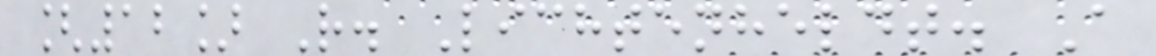[12] R. Lichtenheldt. A
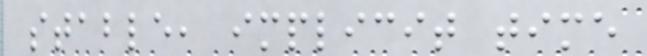stable, implicit time
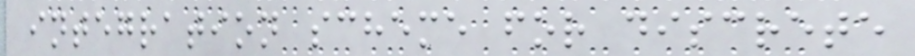integration scheme for discrete
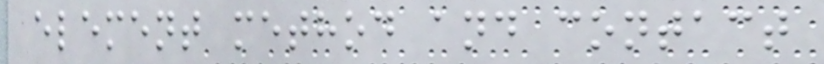element method and contact
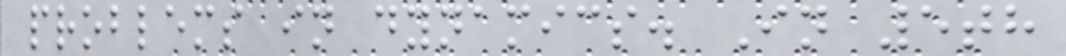problems in dynamics. In 5th
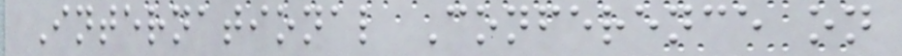International Conference on
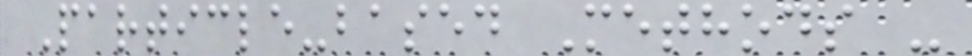Particle-based Methods -
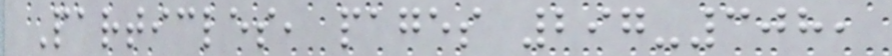Particles, pages 297-308,
